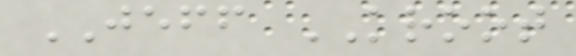JEFF KROOT
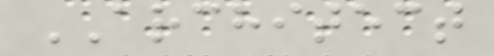ARCHITECT
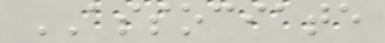ASSOCIATE
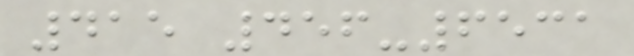415 456-6531
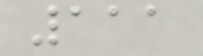111
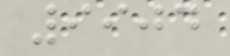9904
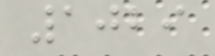1029
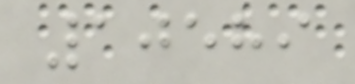10589
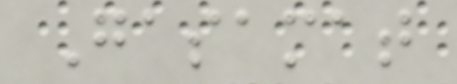Gasamat
